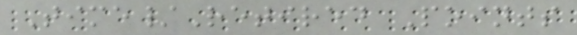Time/Retired Points
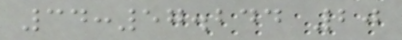34:57.244 20
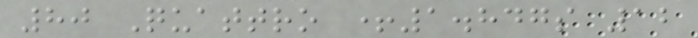80 Quattro +1.847s 12
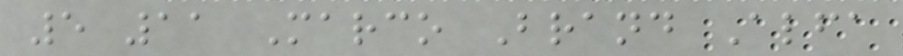5 11 Marco Brand Alfa
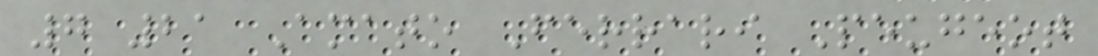7 21 Amato Ferrari Peugeot
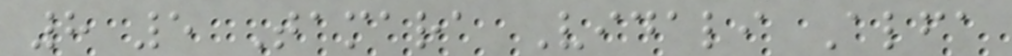8 5 Tamara Vidali Alfa
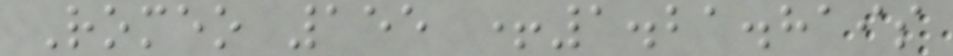Romeo 155 +1.21.819s
